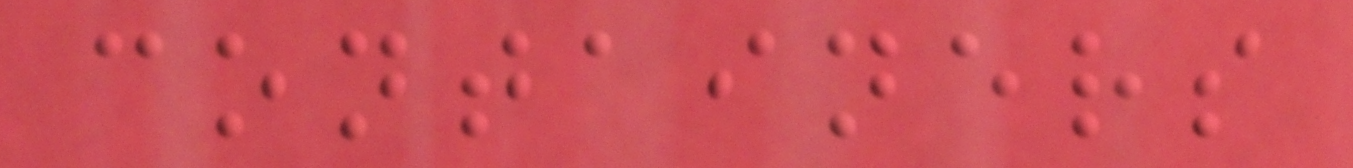containers
